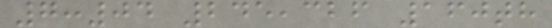7:04 245,326 160th
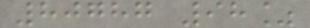80787 98%
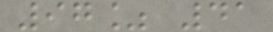97% 41
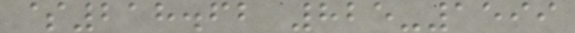$218.62 825-1599
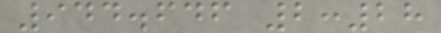944.646 2:28
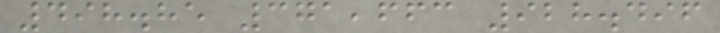498.85 371,663 928.496
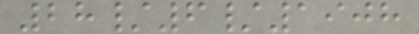28/6/1908
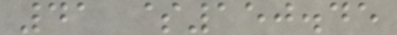41 $150.45
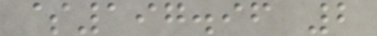$197.96 2
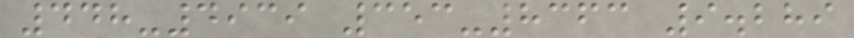448-4939 353-8363 9.289
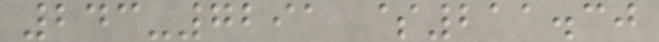243-7291 $211.30
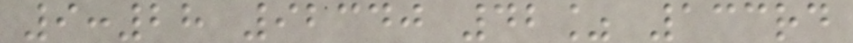9:28 92340 42% 133rd
